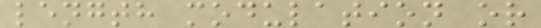length modulation or
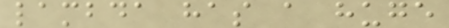lambda has a huge
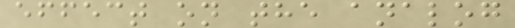effect on the analog
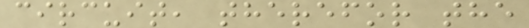circuit, therefor the
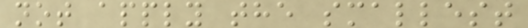not apply the smallest
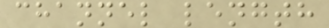channel length
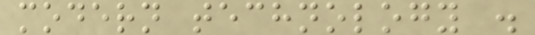modern technology .
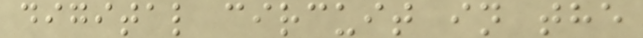digital circuit in the
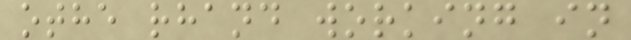othe rhand working in
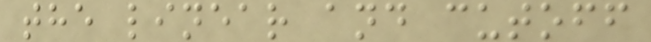the linear and cutoff
